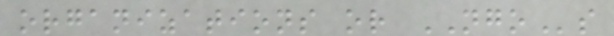organizations or NGOs
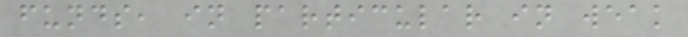funds, in particular in weak
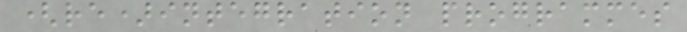(re)integration programmes
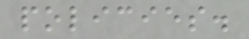policies.
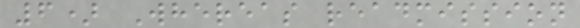6) Whereas readmission
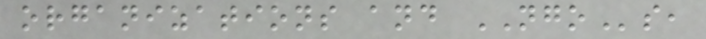organizations and NGOs,
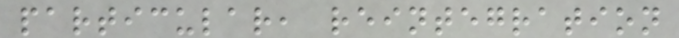particular, reintegration
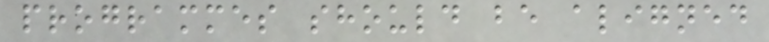programmes should be aligned
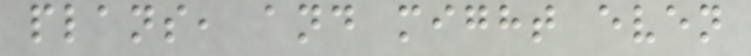plans, and might even
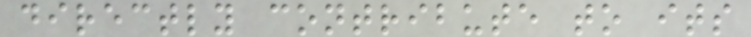directly contribute to its
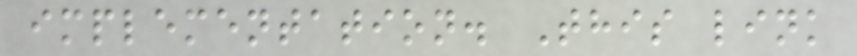implementation. This link
